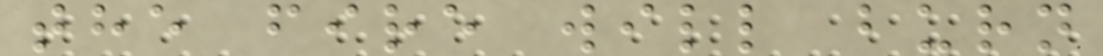the fire will burn
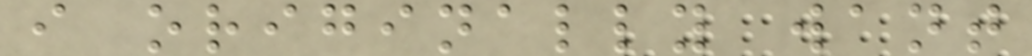i originally want
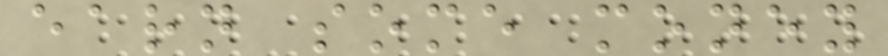earn some money
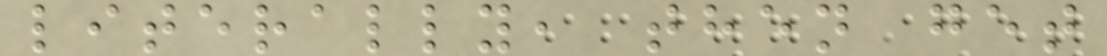literally, then get
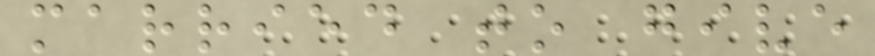married to give
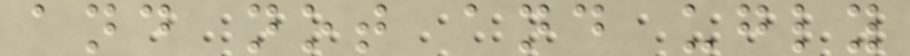and not and ugly
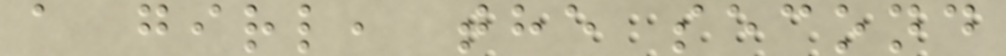a girl, the second
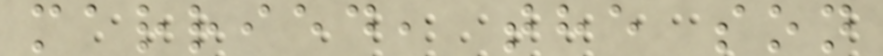married, the son
